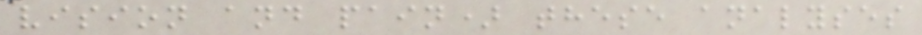vision and pain) these analyses
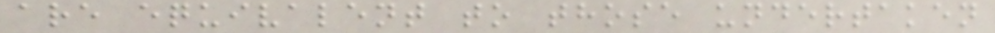are equivalent to those undertaken
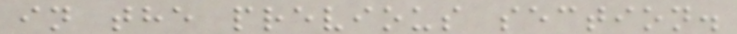in the previous section.
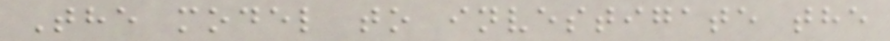The model to investigate the
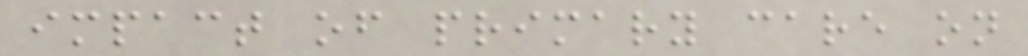impact of primary care on
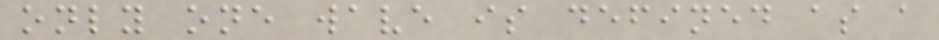only one wave is defined as a
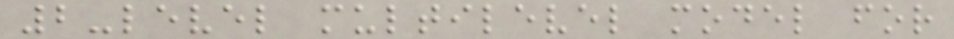2-level multilevel model for
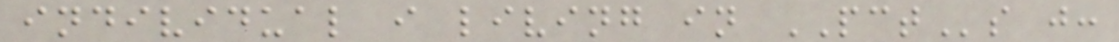individual i living in PCTs j:
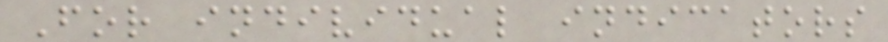For individual indicators
